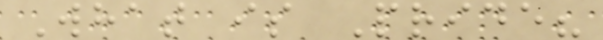What is Pride?
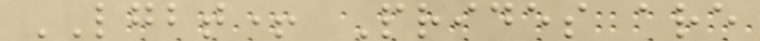LGBT+ Prides are
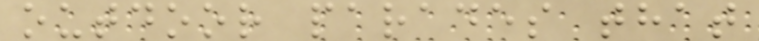outdoor parades that
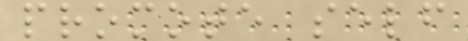promote self
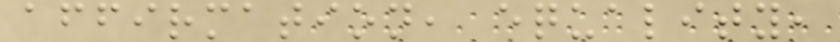affirmation, equality,
